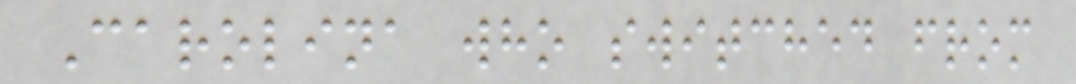Carolina who switched from
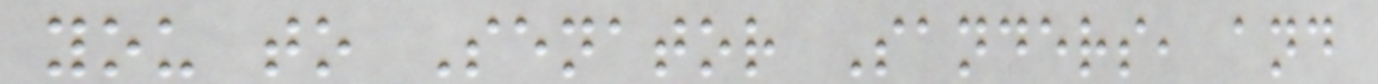you to Senator Sanders, and
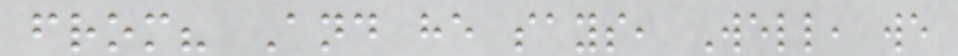from? And he says, Well, we
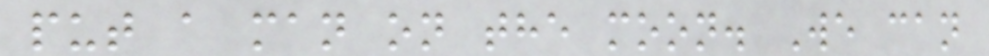put a man on the moon. We can
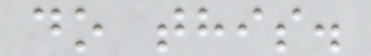do this.
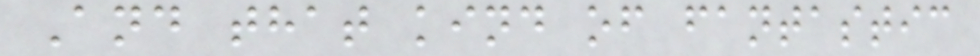And that kind of fantastic
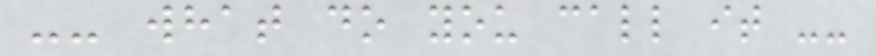-- what do you call it --
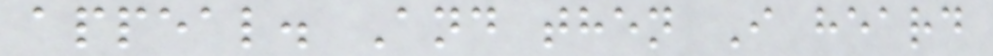appeal. And then I heard
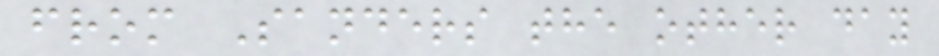from Sanders the other day
